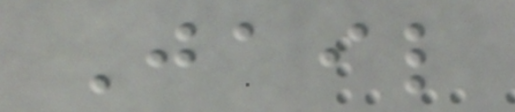Jail
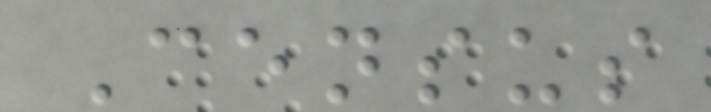Census
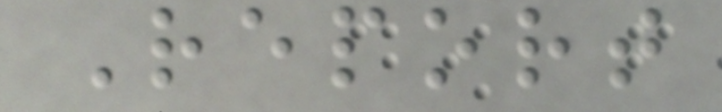Report
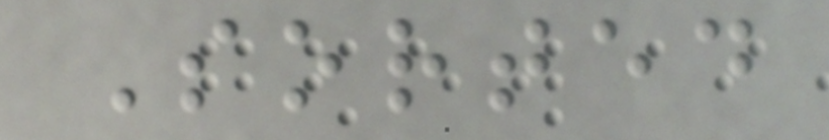Sorted
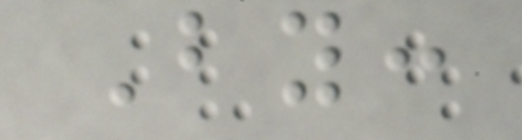By:
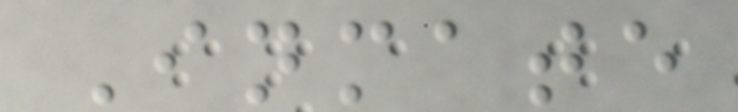Inmate
